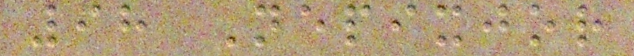98 Nepixjor
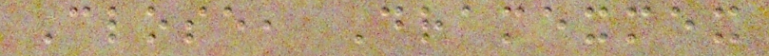Close, Dramexmex
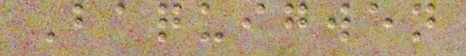Baquigwen
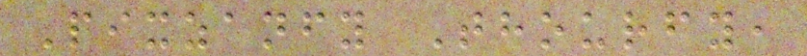Pixzanfy Thourfy,
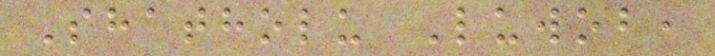Shatholu Luwob,
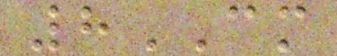8CM
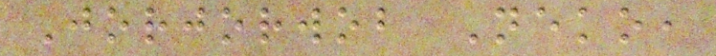Jorjorwob Neko,
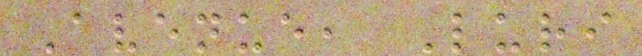Avenue, Luri
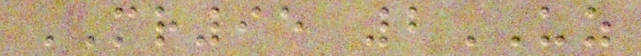MR95 2UZ
